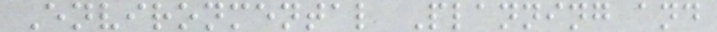Environmental Planning and
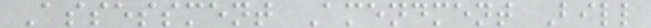Assessment Amendment Bill
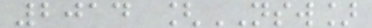2014 [NSW]
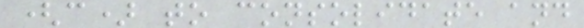(c) to consolidate and
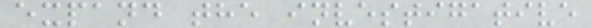expand the investigative
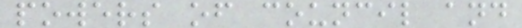powers of council and
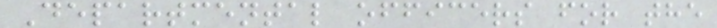Departmental officers for the
